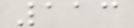113
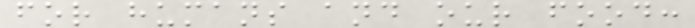for humans and our food:
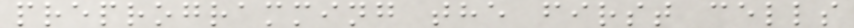preprogramming the first cells
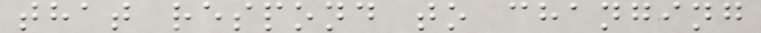that respond to changing
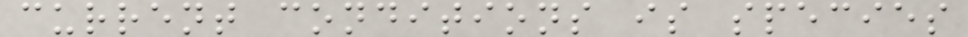current conditions is species
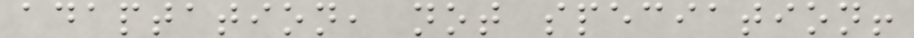adaptation, not speciation!
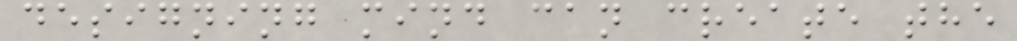designing mind can create the
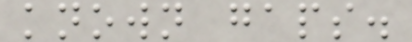known gaps.
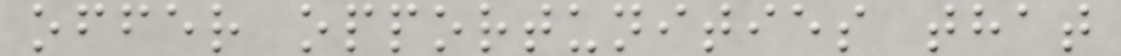offer opportunities that
